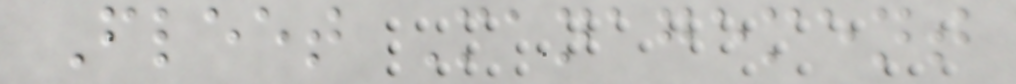Fleet Management
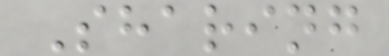Sharing
